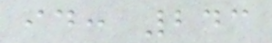id: 243
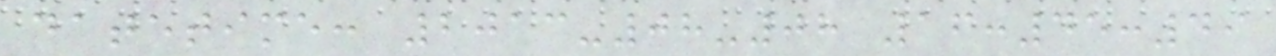datetime: 2013-08-08 16:45:49
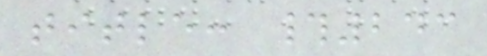title: #243
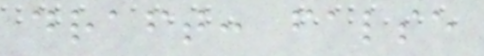draft: false
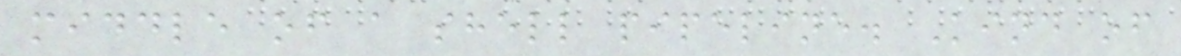middle of a shell pipeline. Kind of
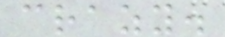crazy.
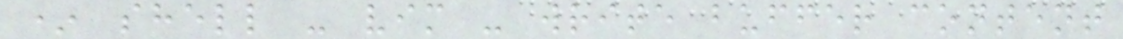* shell - vim - write buffer content
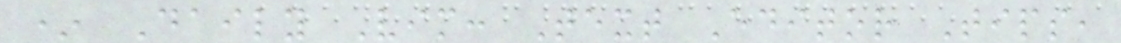* Daily Vim: Text Editor Tips,
